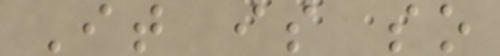It is so
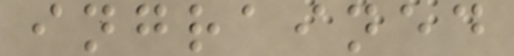ingrained
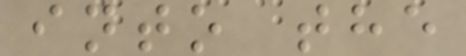into the
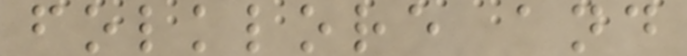folklore and
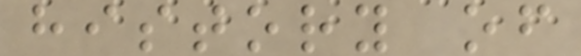history of
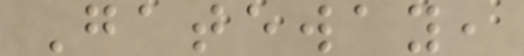Gateway,
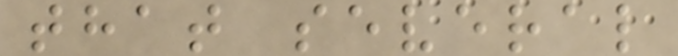that several
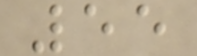55
